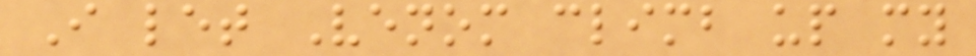I let Venom climb up my
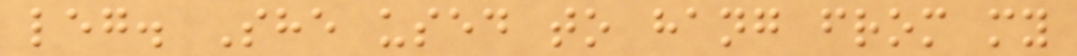leg. She used to hang from my
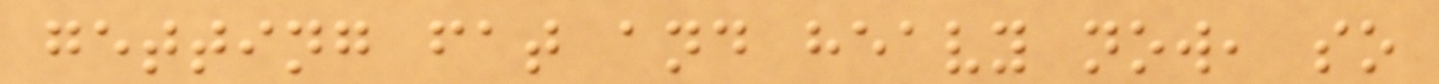getting fat and heavy now, so
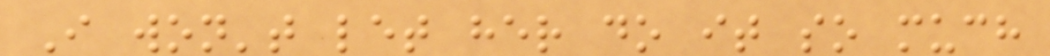I won't let her do it so much
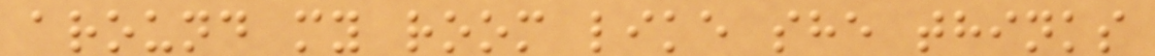around my room like she thinks
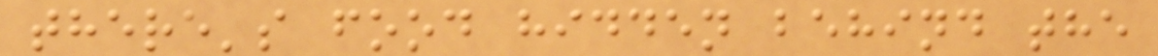there's food hidden behind the
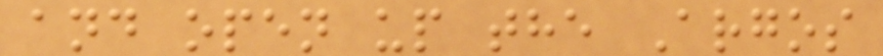and open up the Argos
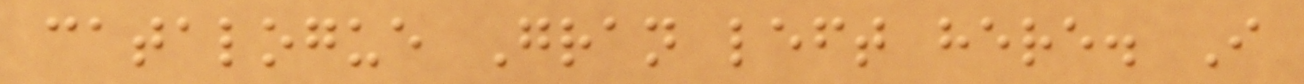catalogue Gran left here. I
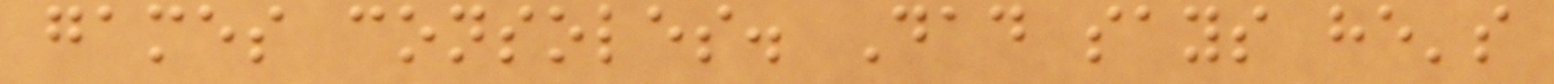games consoles. Dad says he's
